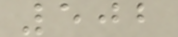502
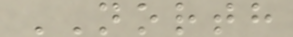NORTH
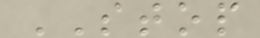STOP
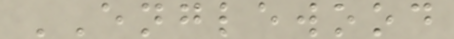ENGLEWOOD
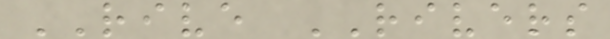RIVE RIVERS
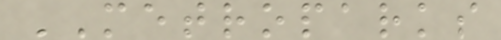METROPARKS
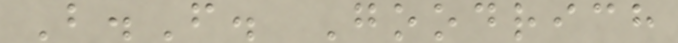B.F. Goodrich
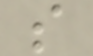s
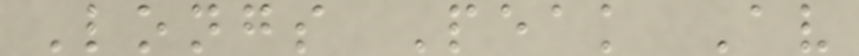Longs Peak Av
